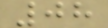08
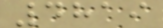4819
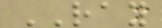RAY
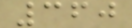360
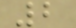2
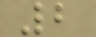2
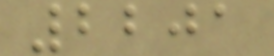2201
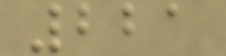221
